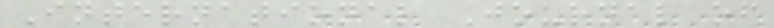International Journal of
